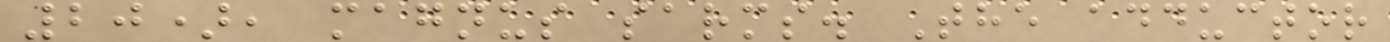20), magnus sarms. The adductor
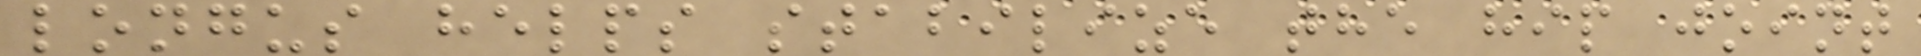longus helps stabilize the hip joint
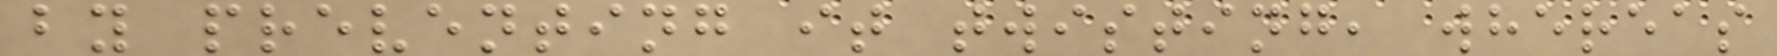by preventing it twisting, whereas
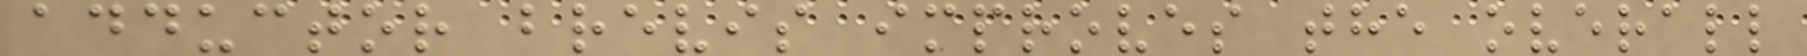adductor brevis improves the overall
